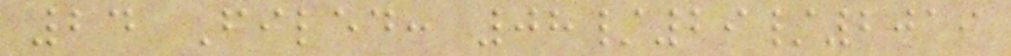24 Filed: 08/29/2019
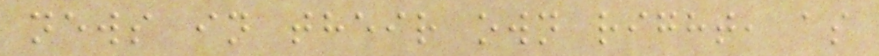news in their own right, as
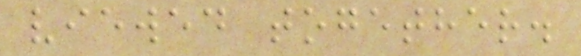viewed together.
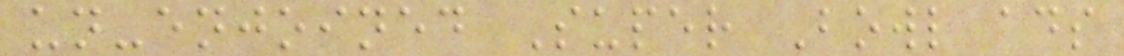un-enjoined Super Bowl ads
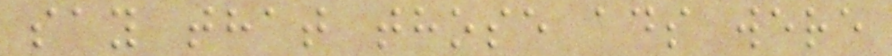say that those ads were
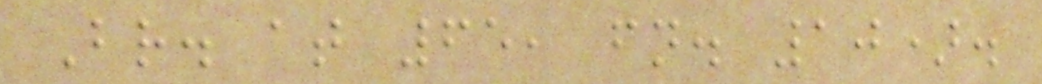Br. at 65, fn. 10).
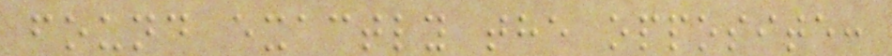found exactly the opposite:
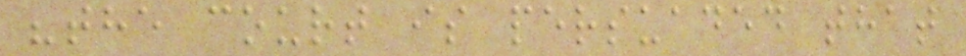"the court is persuaded that
